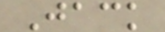Jack
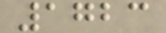1723
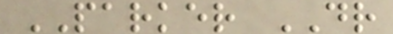PARKER DR
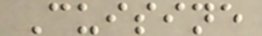Cuisine
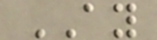AY
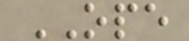OPE
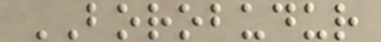BOROBUDUR
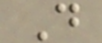D
